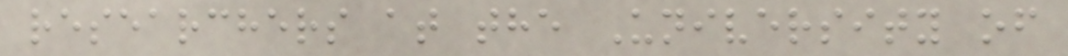researchers at the University of
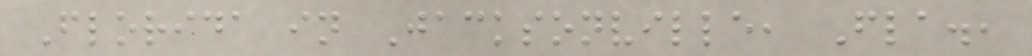Florida in Jacksonville, Fla.,
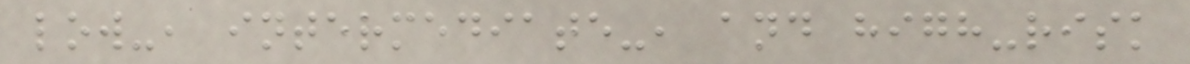low-, intermediate-, and high-risk
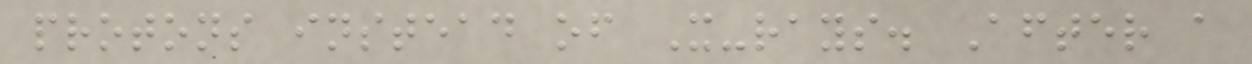protons instead of X-rays. After a
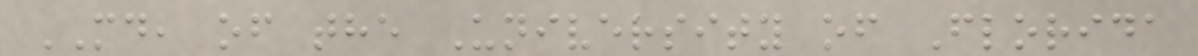MD, of the University of Florida
